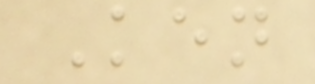Ken
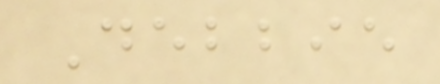Debbie
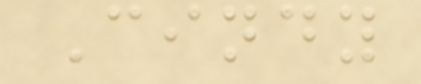Cindy
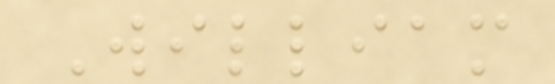William
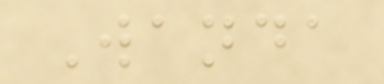Wanda
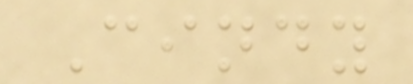Cindy
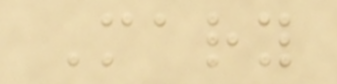Mary
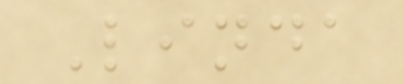Linda
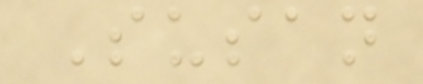Susan
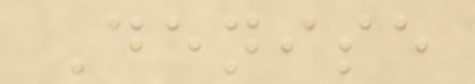Denise
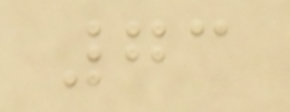73
